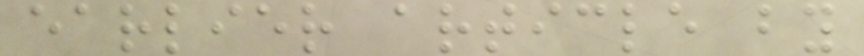earlier article by
